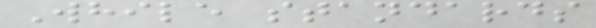While standards
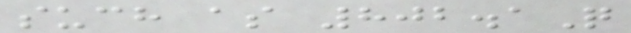such as 802.1Q
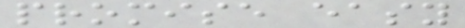promise easy
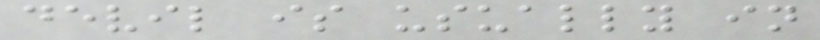devil is usually in
